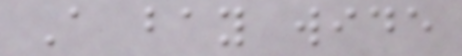A bay wide
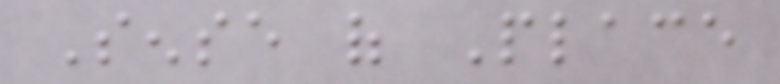Sense of Place
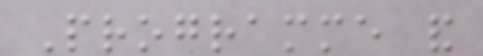Programme and
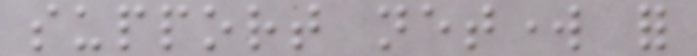support network for
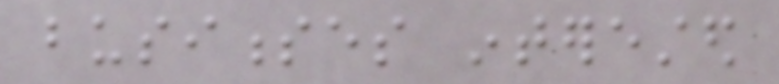businesses interested
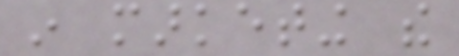in marketing the
